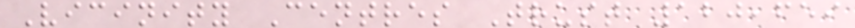Vicinity Centres Trust 120,659
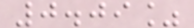0.09%
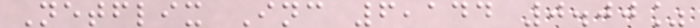Netflix Inc 6,144 0.00%
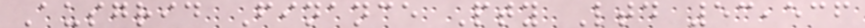Ausgrid Finance Pty Ltd 53,536
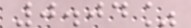0.04%
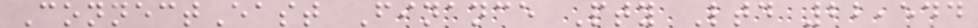ConnectEast Finance Pty Ltd 22,544
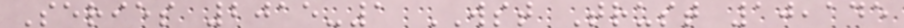Series 2015-1 WST Trust 10,145
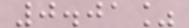0.01%
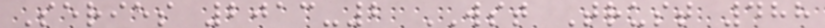Series 2013-2 WST Trust 488
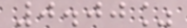0.00%
